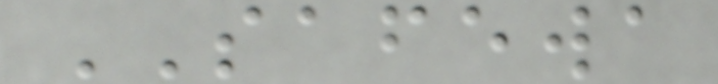SAFEWA
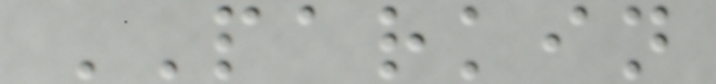PARKIN
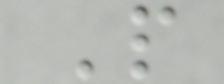P
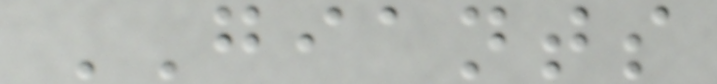GIANTS
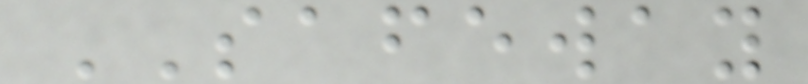SAFEWAY
